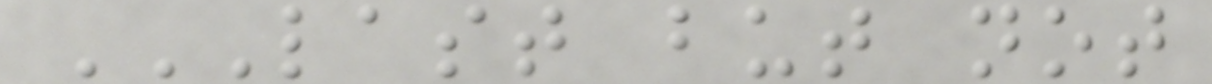LAST BUT NOT
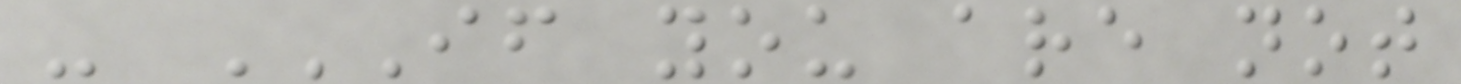- IF YOU ARE NOT
